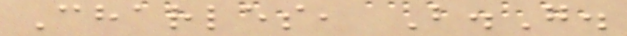Charles, B.G.
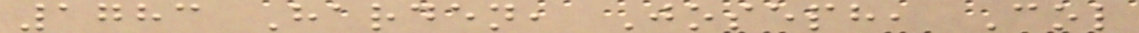1783 Harden, Joseph, Col
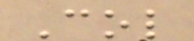Col
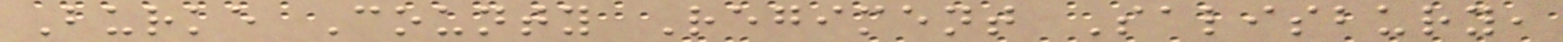Burke County Regiment Salisbury,
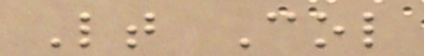Lt Col
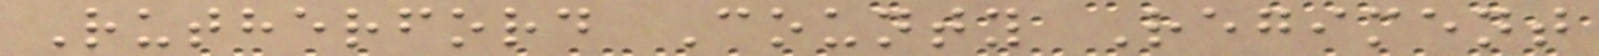Rutherford County Regiment
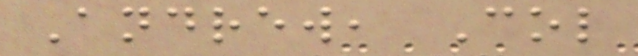Andrew, Col
